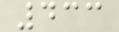433
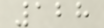128
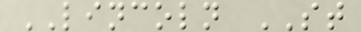LINCOLN ST
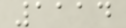1114
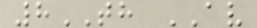8TH AV
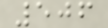506
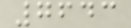7643
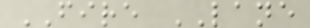FIRE LANE
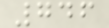746
